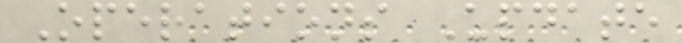Operations Update
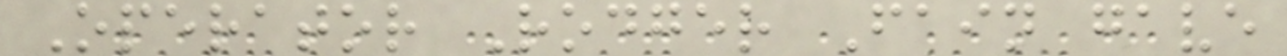Operator Rodger Fain gave
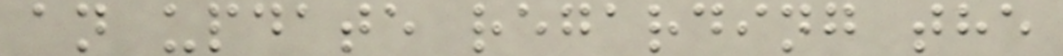an update regarding the
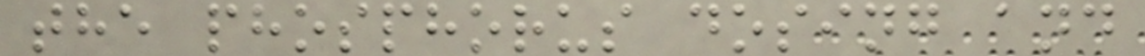the phosphorus dosing and
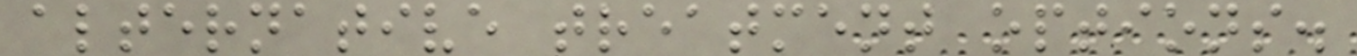alternative treatment options.
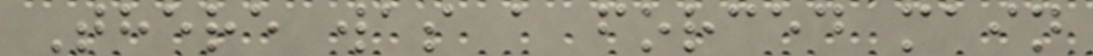There was a forced main
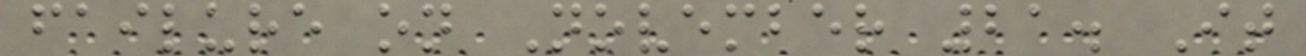failure on November 21. It
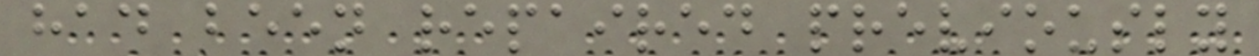had been repaired previously
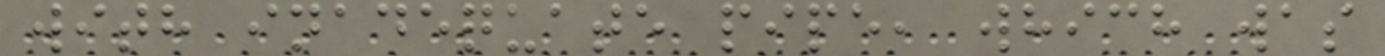with inadequate pipe, which was
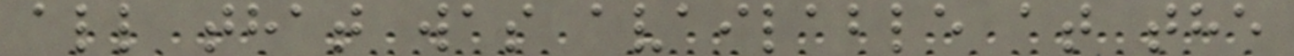all that was available at the
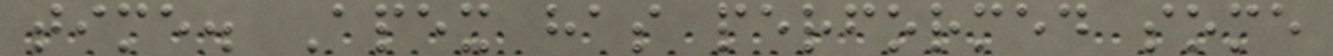time. Apex has performed some
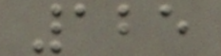125
